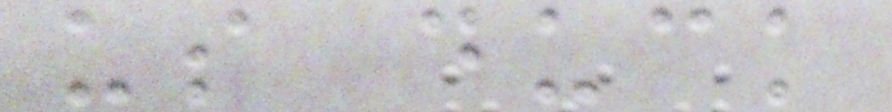us duck
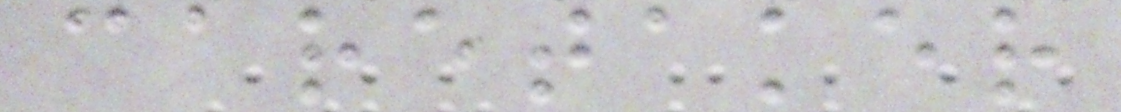caretaker
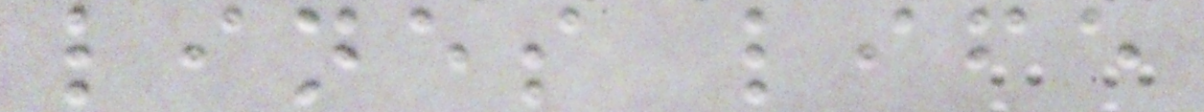lines life
